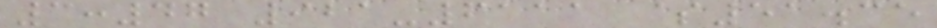3:47 921-6111 $51.35
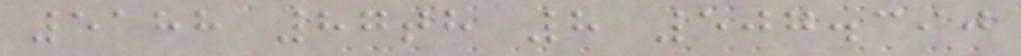5188 87th 8 507.390
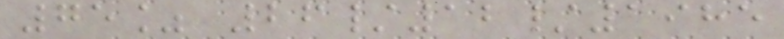75% 26/12/1985
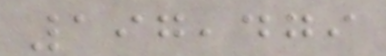197,479
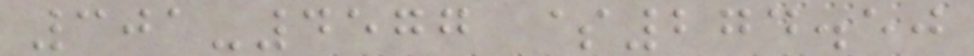301-4577 $274.50
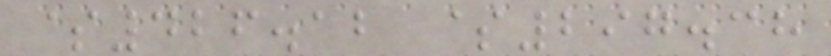$426.12 $297.38
